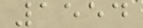1554
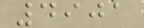4901
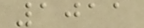1011
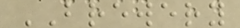BREWERY
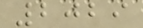2029
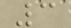3
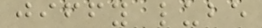jiffy lube
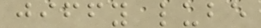jiffy lube
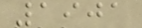1901
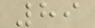89
